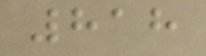818
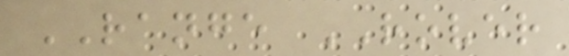RANGE ROVER
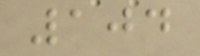104
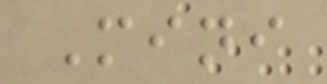Mini
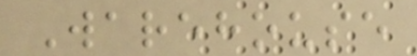Warehouse
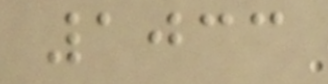1033
